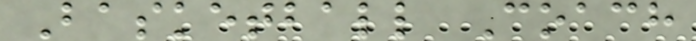Basketball Coach
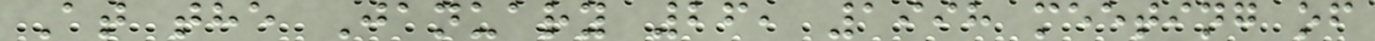At the January 26, 1998 meeting of
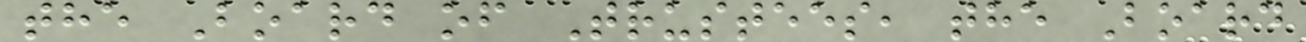the Board of Trustees, the Board
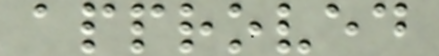approved
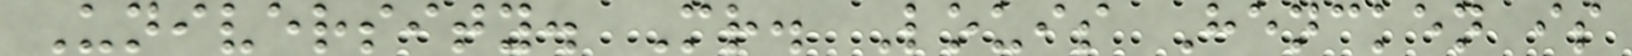University. Mr. Louis Hencken is
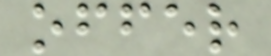offer
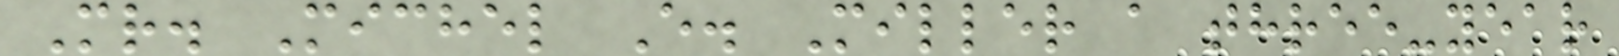Mr. Michel E. Miller a three-year
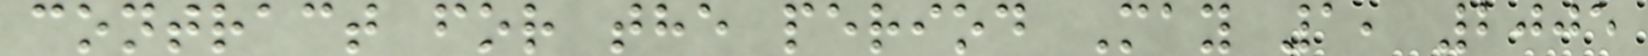contract for the period May 1, 2005
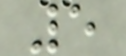5
